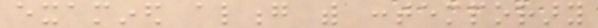examined along with contemporary
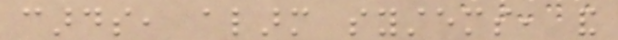cards, alarm systems, and
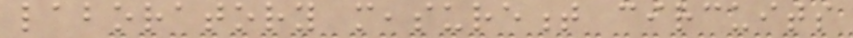laboratory measurement circuits
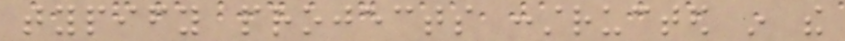typify projects constructed in the
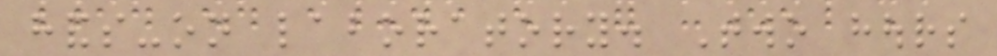hands-on laboratory. Two hours
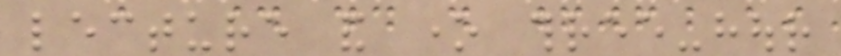lecture and one three-hour
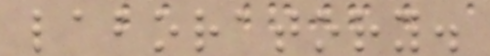laboratory.
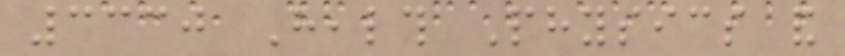3330 Health Physics and
